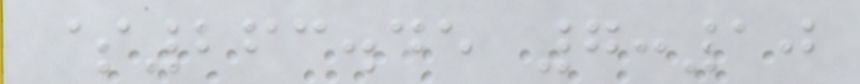$263.45 7:10
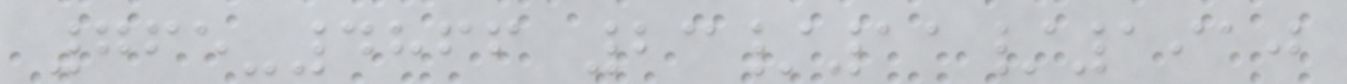765-4866 23/11/1910
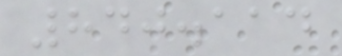840.114
